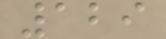129
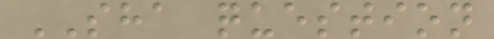SHA question
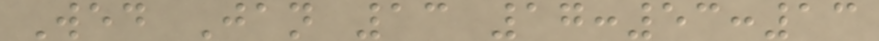Wed Jan 13 17:53:13
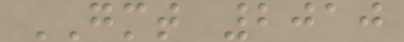GMT 2010
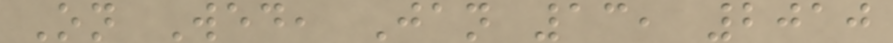On Wed, Jan 13, 2010
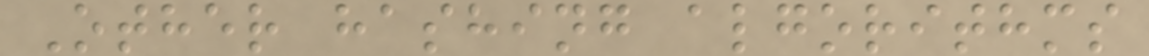Other hashing algorithms
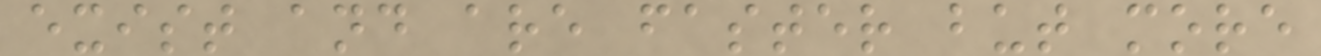exist and are faster but more
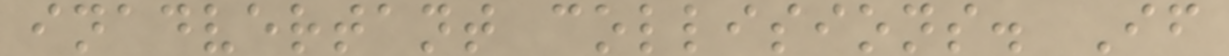inadvertant collisions. If
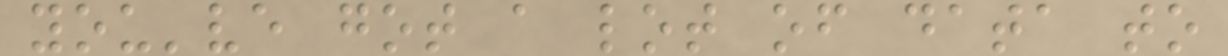you've got a lot of data to
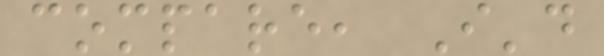compare, I'd
